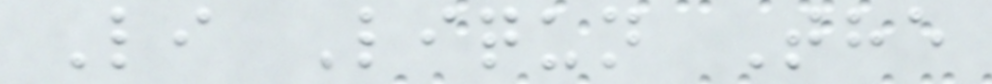Li Liqun The
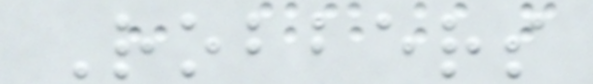Robbers
